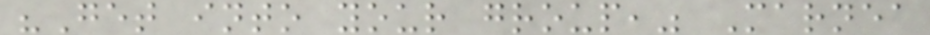"Get into your group," Marnea
